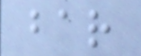bar
